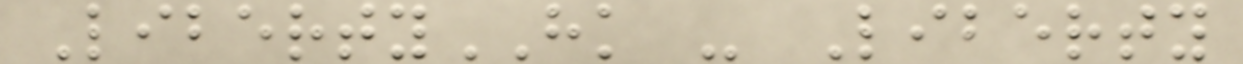LibertyHK - Liberty
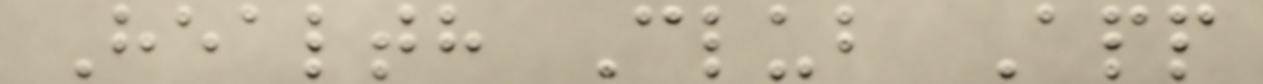Health Club App
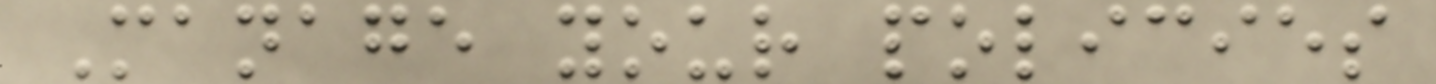Manage your policies
